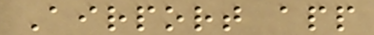Airport app
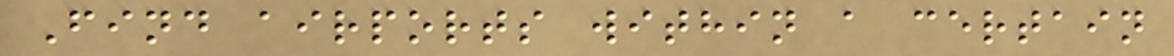Find airports within a certain
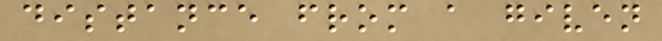distance from a given
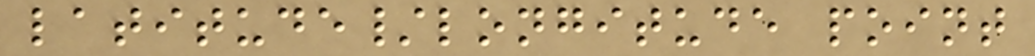latitude/longitude point
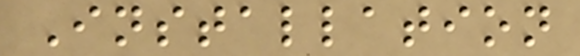Installation
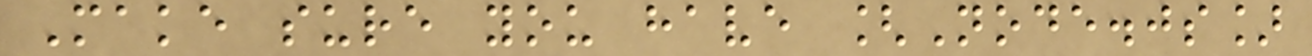Make sure you have [Node.js]
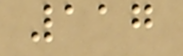117
